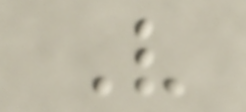V
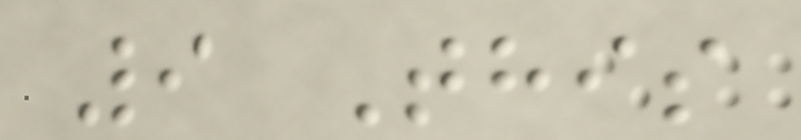9 This
